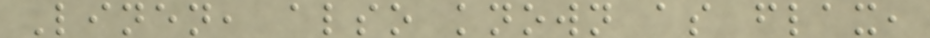Linen, also known as flax,
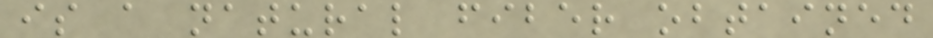is a natural fiber obtained
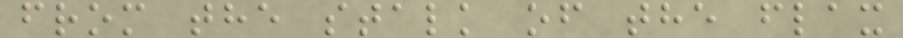from the stalk of the flax
